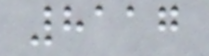8117
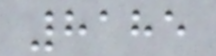8185
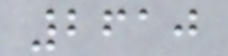2610
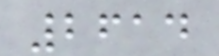2614
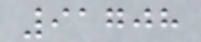91708
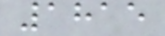1815
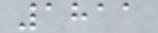1811
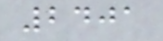2401
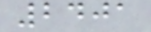2401
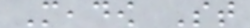Meadow St
